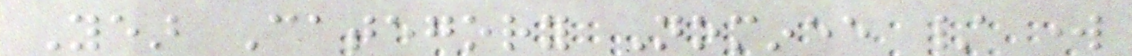Year Category Nominee / work
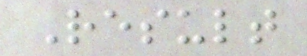Result
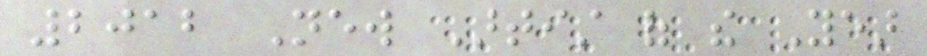2012 New Artist of the Year
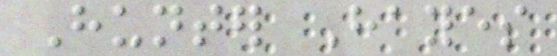Hunter Hayes
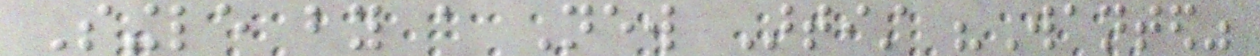Single by a New Artist "Wanted"
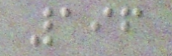196
